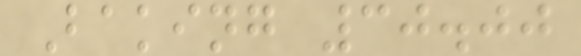Baking 30.00
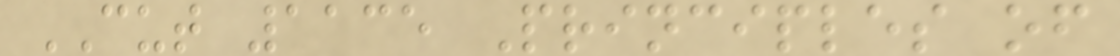CUT 1135 Principles of
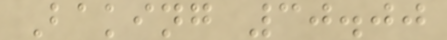Baking 30.00
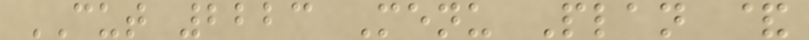CUT 2223 Menu Plan &
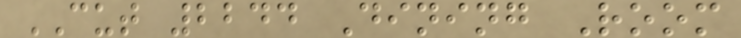CUT 2244 Dining Room
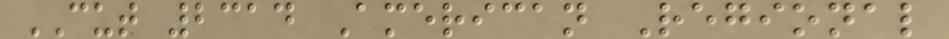CUT 2314 American Regional
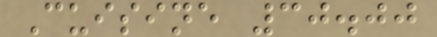Cuisine 30.00
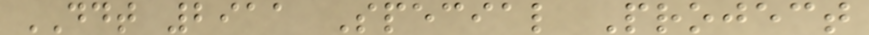DDT 2911 Special Project
